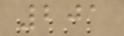201
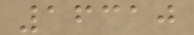16310
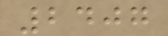2407
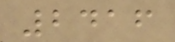2416
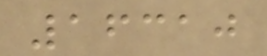16310
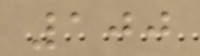100
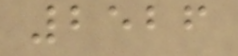2526
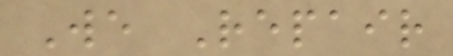We Repair
